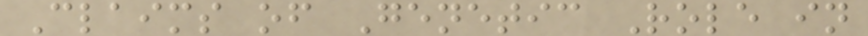Claims of Genetic Role in
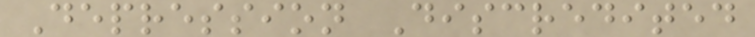Depression Discredited
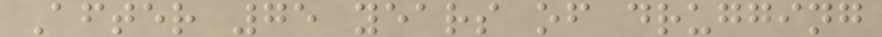After 75 years of drugging
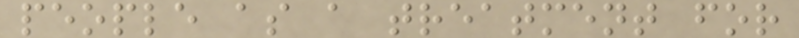people as a treatment for
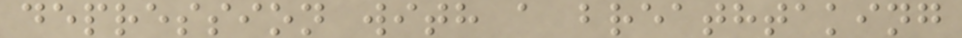depression with a breathtaking
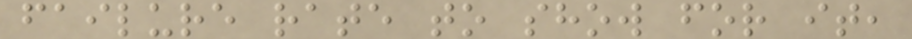failure rate to show for it,
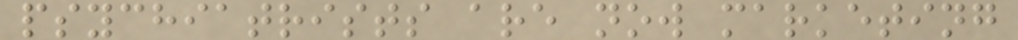psychiatrists are now marketing
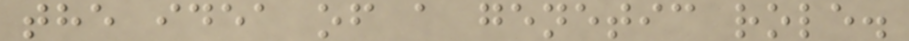the idea of a genetic role.
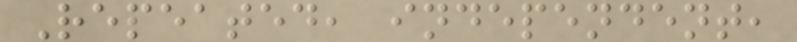Repeated, independent,
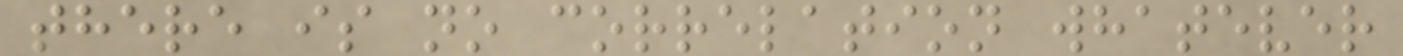there is no correlation whatever
